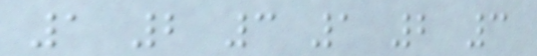1 2 3 1 2 3
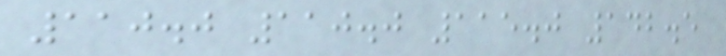110.0 110.0 115.0 142.5
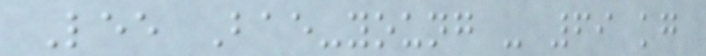Lee Bae-young - 69 kg
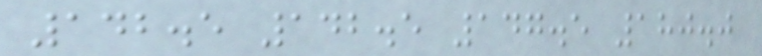142.5 142.5 147.5 180.0
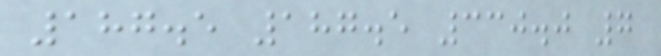187.5 187.5 330.0 7
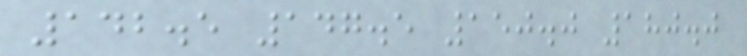142.5 147.5 150.0 180.0
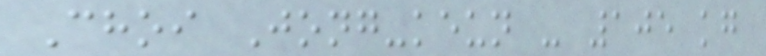Choi Jong-keun - 105 kg
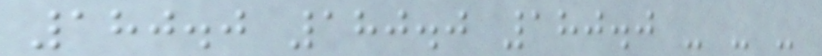180.0 180.0 180.0 - - -
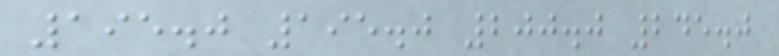195.0 195.0 200.0 245.0
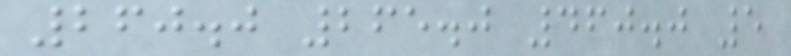260.0 265.0 460.0 5
